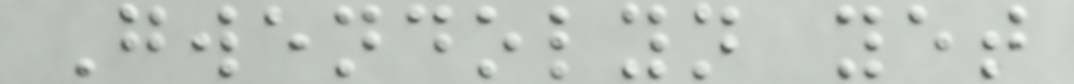Gwendolyn yet
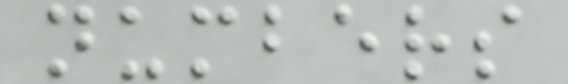numbers
